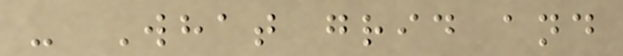- What grid and
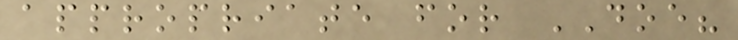appropriate for DOE?
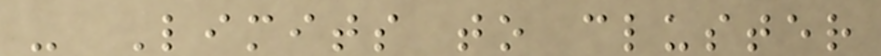- Limits to cluster
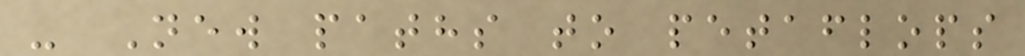- New paths to petaflops
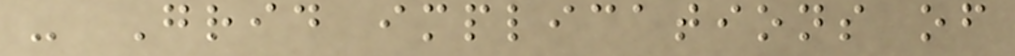- Grid implications of
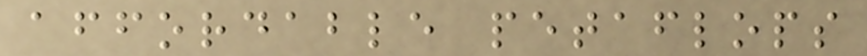affordable petaflops
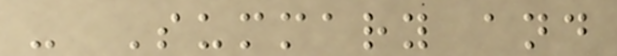- Summary and
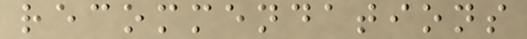recommendations
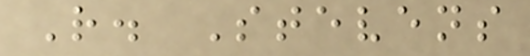R. Stevens
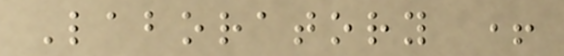Laboratory +
